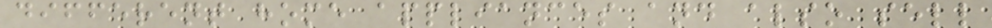different home appliances and also sell
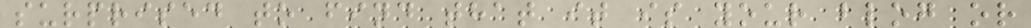surprised to find that it is your blog or
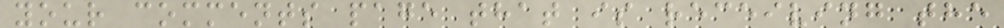your comments page that is receiving the
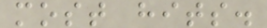most hits.
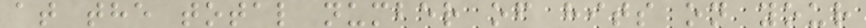at the total number of hits on your
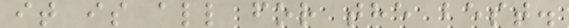it is all for the best.
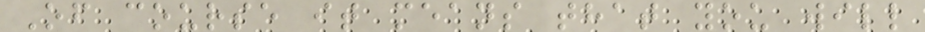Of course it means that you will
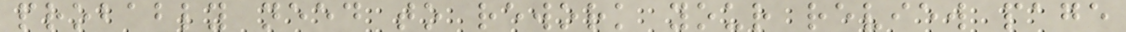probably need to rework your review page
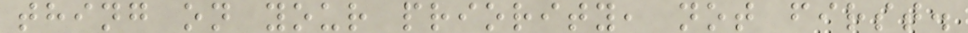thing on your priority, not first.
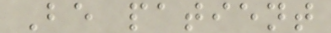Be patient
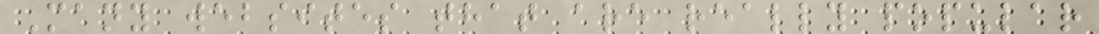Many websites that are really popular
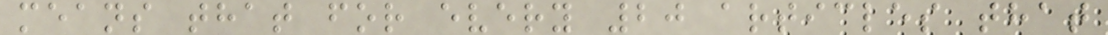means that for every 20 articles that
